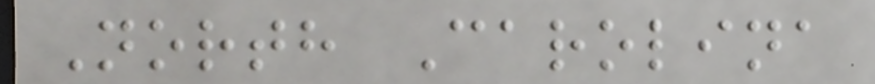North Carolina
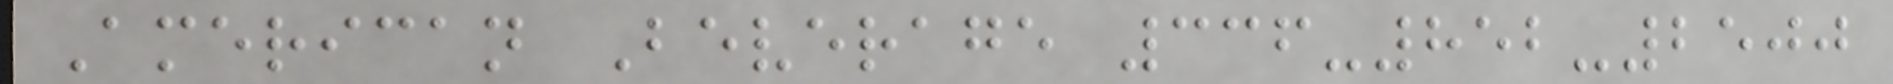American Beverage 336-852-2500
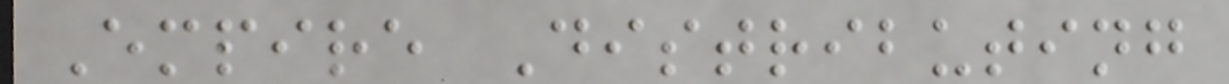Empire Distributing
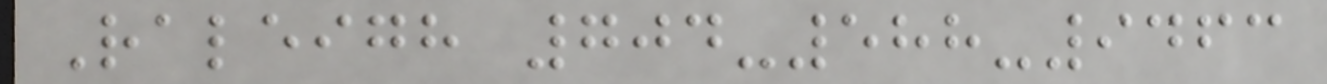Raleigh 704-588-9463
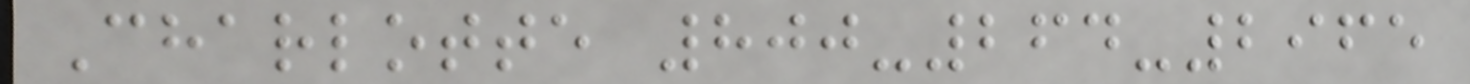Charlotte 800-264-2965
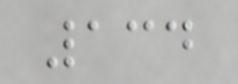134
